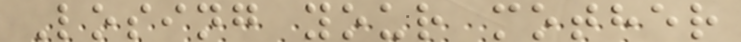Losing your mother
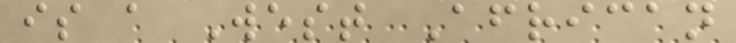is a West African
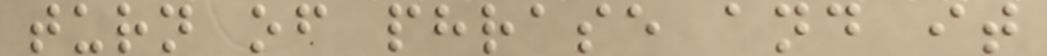turn of phrase and it
